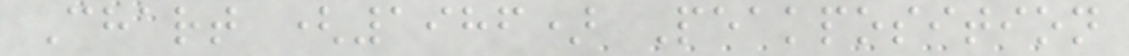Chart (1986) Peakposition
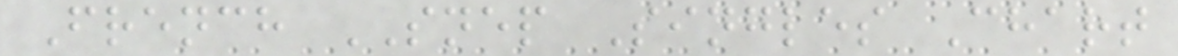French SNEP Singles Chart
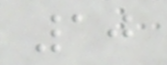10
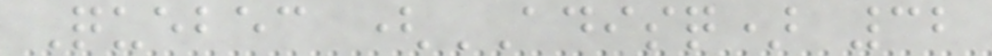Quebec (ADISQ) 32
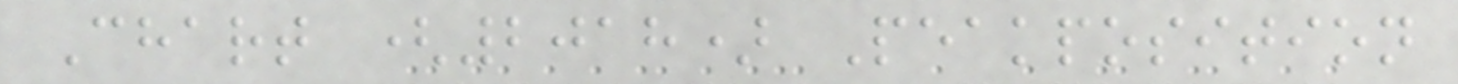Chart (2018) Peakposition
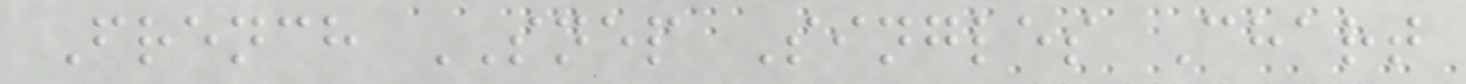French SNEP Singles Chart
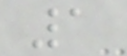1
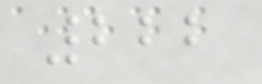222
